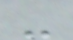-
